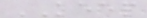KEEP
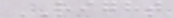RIGHT
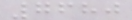7680
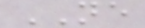NE
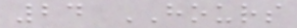24 HOURS
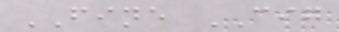FINE CIG
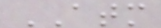ATM
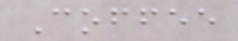Coffee
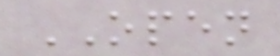OPEN
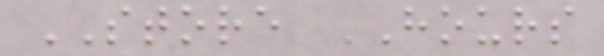STORE HOURS
